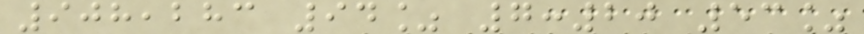908,283 94% 7:20 53%
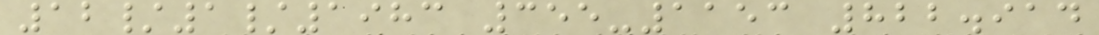12/1/1983 355-1153 822.914
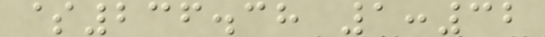$236.38 1:32
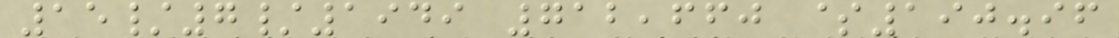15/7/1949 712,660 $190.96
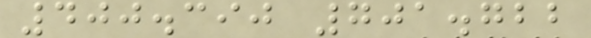400.390 701.722
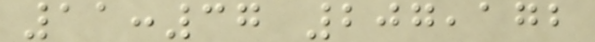11:37 207,172
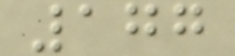177
